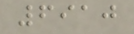6910
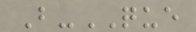B-QUE
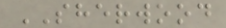SHERWOOD
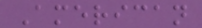American
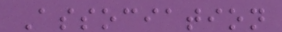Association
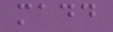madd
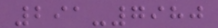291-7980
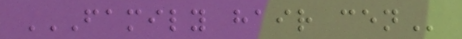FAMILY HAIR CEN
